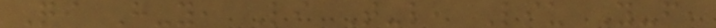Qi H-y, Li T-l, Liu Y-f,
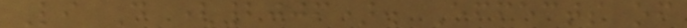Li D (2006). Effects of
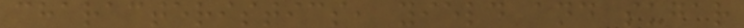characteristics, yield and sugar
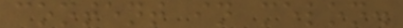content in melon.
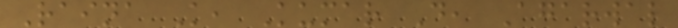Raina K, Kumar D, Agarwal
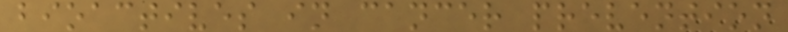bioactives in cancer prevention
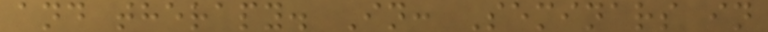and therapy. In: Seminars in
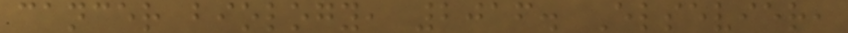cancer biology, 2016. Elsevier,
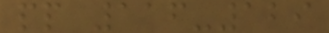pp 116-129
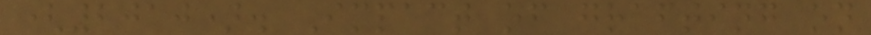(2010). Impact of grafting on
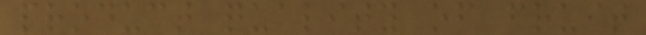product quality of fruit
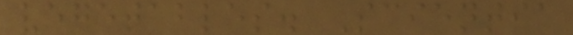vegetables. Scientia
